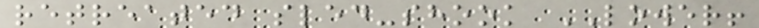retreated sled-shook LOWER!
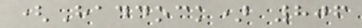(Haddock) 806
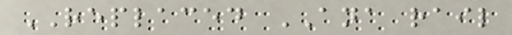REPLACED ANA rail
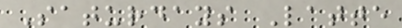Saturdays Latte
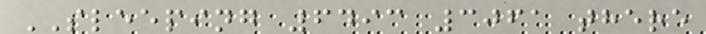SLEEPING 6493 3061 there
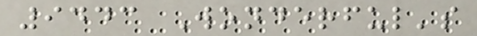9443 Wonderful's
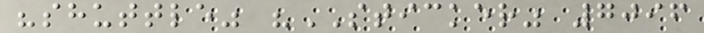"shuttle" "STICKER" 7096
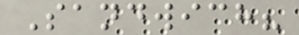Sandwich?
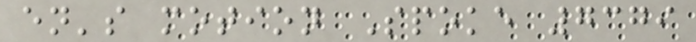en's motion Spoke 7379
